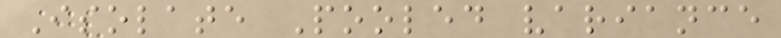Isolate Pooled variance
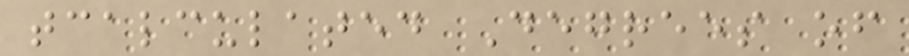tcalculated Degrees of
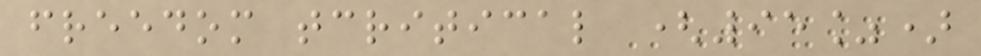freedom tcritical (95%)
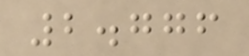2.776
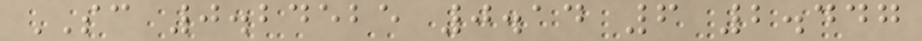SC 0.24525 0.14 6 2.447
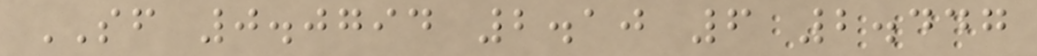SF 0.0794 2.10 6 2.447
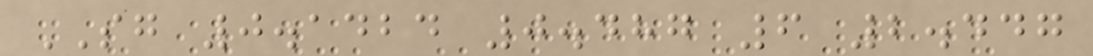SG 0.1424 0.487 6 2.447
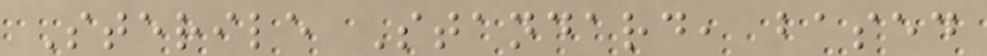Sterile Standard, based
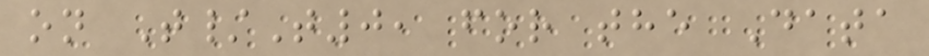on T/T0, for the Data
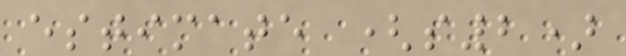estimate (s2)
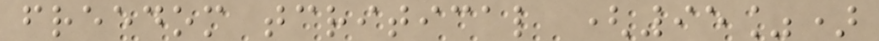freedom tcritical (95%)
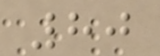80
